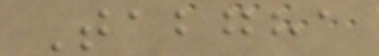Tabgha
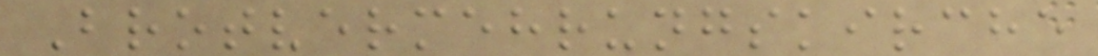Brotvermehrungskirche
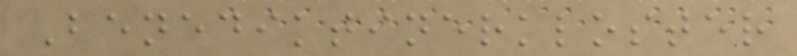Benediktinerkloster
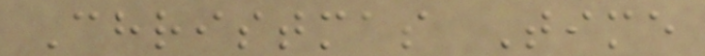Christmas Time
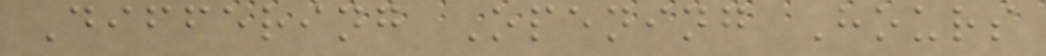Differing Opening Hours
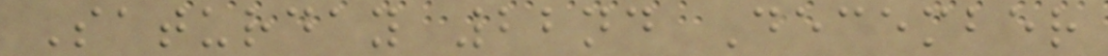Saturday 22nd December
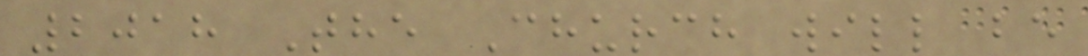2018 The Church will be
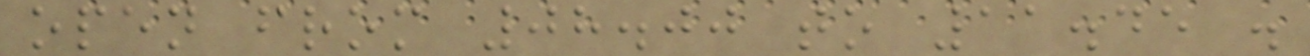open from 08.00 to 11.45 .
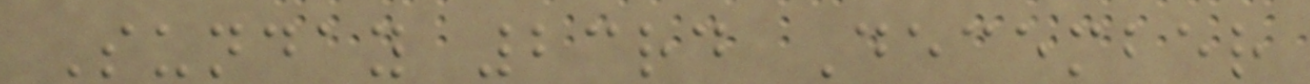Sunday 23rd December
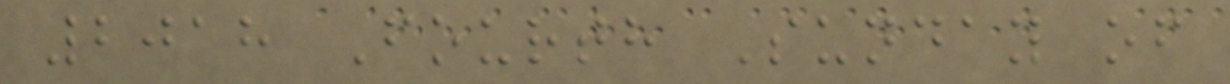2018 Fourth Sunday of
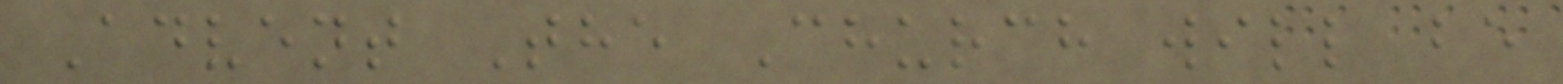Advent The Church will be
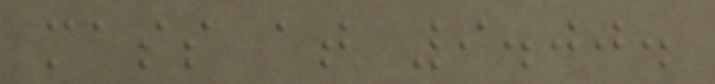mass at 9.00.
